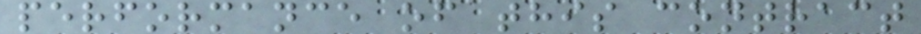performance of this contract
